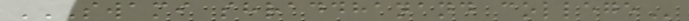SWAMI SHRADDHANAND COLLEGE
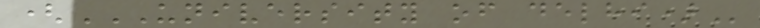(UNIVERSITY OF DELHI)
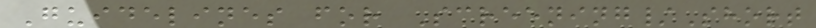Guidelines for Screening/Short
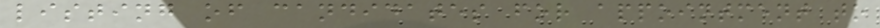listing of candidates for appointment to
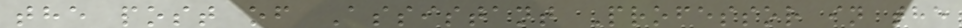the post of Assistant Professor in the
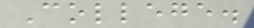College.
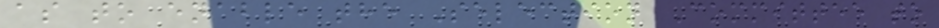as to enable the Selection Committee to
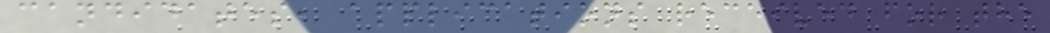candidates, applications received for the
